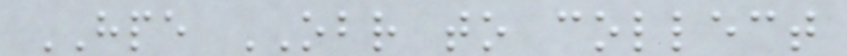HPE OBR to collect
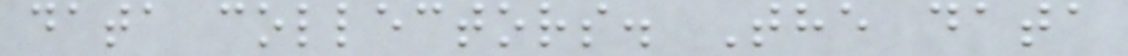data collectors. The data
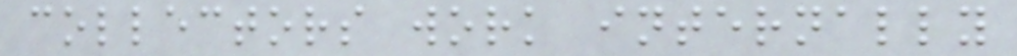collectors work internally
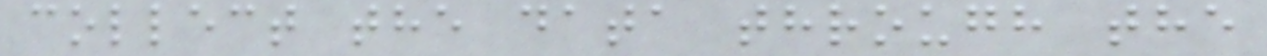collect the data through the
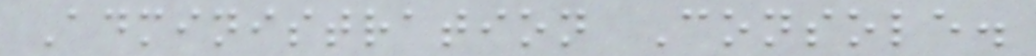Administration Console.
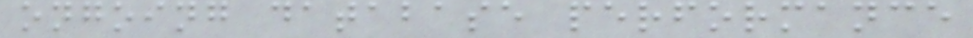ongoing database performance
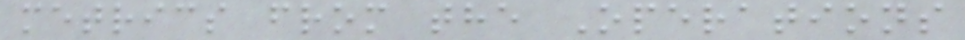metrics from the Operations
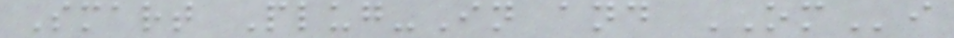Smart Plug-In and OMi
